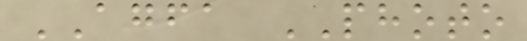AGFA PHOTO
